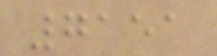7151
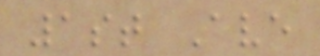1st Ave
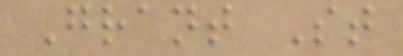Grant St
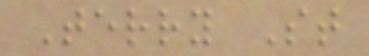Terry St
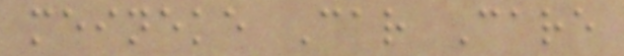meineke Car Care
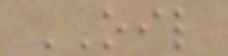OIL
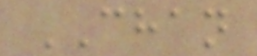CHAN
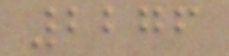2276
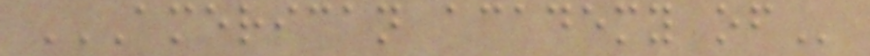AMERICAN ACADEMY OF
